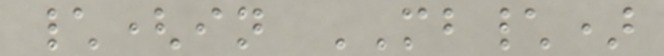\(in MB\)
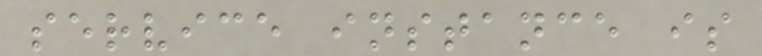service instance is
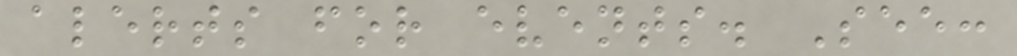alerts for events. See:
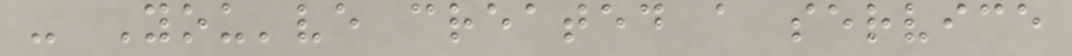- You've created a service
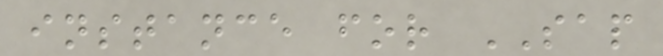instance for SAP
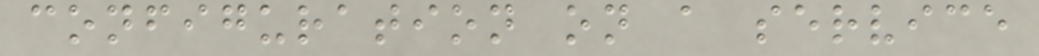configuration on a service
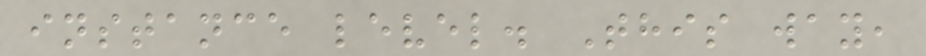instance level. This way,
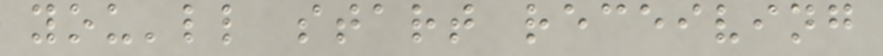you'll start receiving
